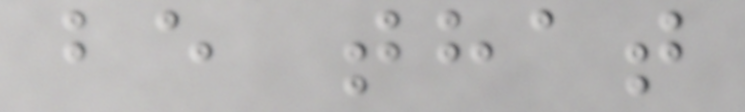be that
